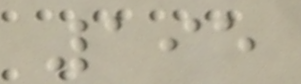195
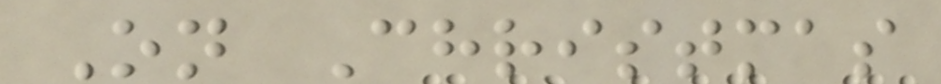On Christmas
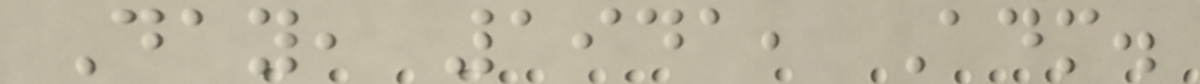Day, 1941, Adm.
